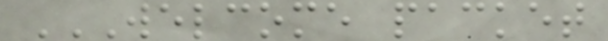WELCOME PACKET
